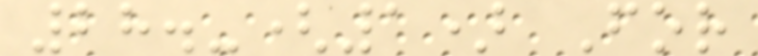28.-(1) For
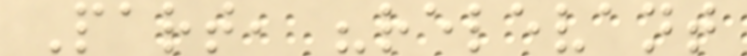Part, "relevant
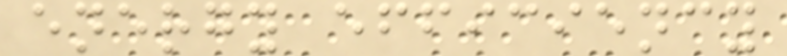energy efficiency
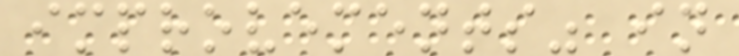improvements" in
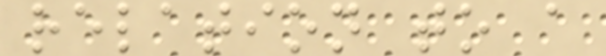relation to a
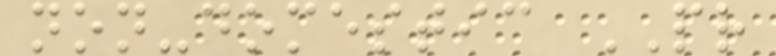non-domestic PR
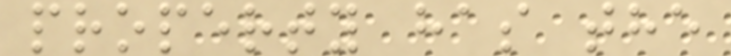property has the
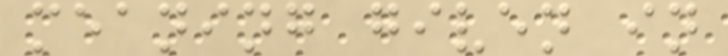meaning given in
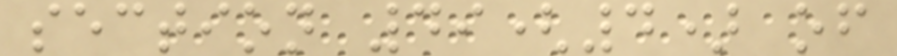section 49(4) of
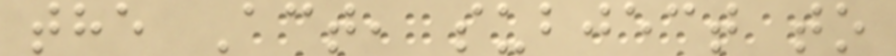the Act, subject to
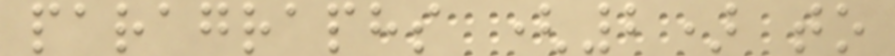paragraphs (2) to
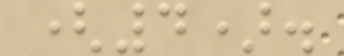(4).
